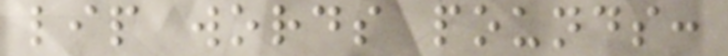lip words pounds:
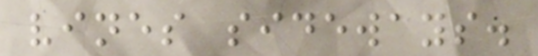vines sideways.
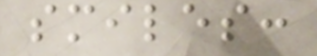smiles:
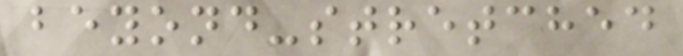beyond-stretched
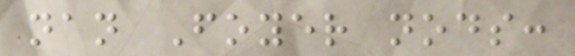nan Foyer nods:
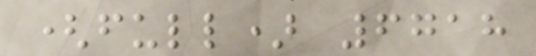(full) 6718
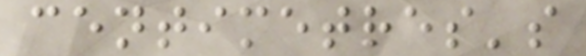centimetres's
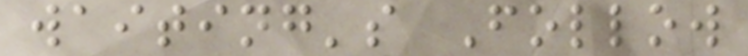waiting's Follow
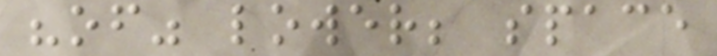"of" lower; space
